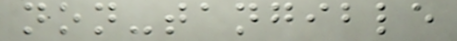non-tangible
